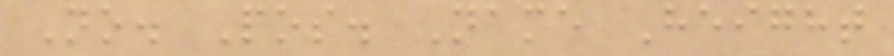No. Pos. Name Height
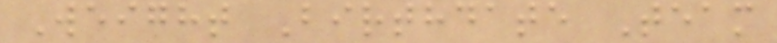Weight Birthdate Team
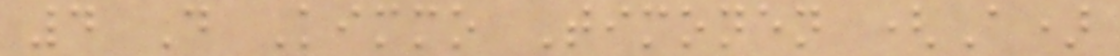4 D Kimmo Timonen (A)
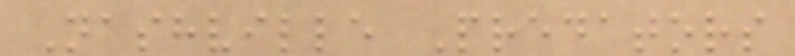Nashville Predators
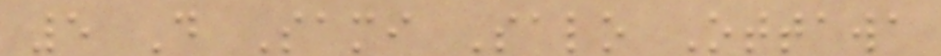5 D Sami Salo Ottawa
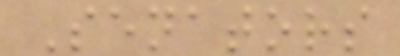Senators
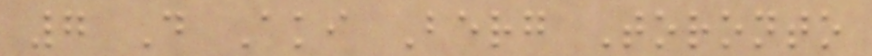7 D Aki Berg Toronto
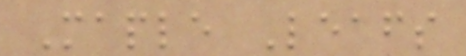Maple Leafs
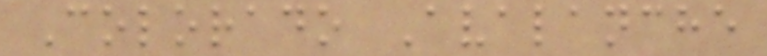Colorado Avalanche
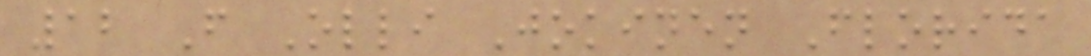12 F Olli Jokinen Florida
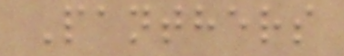Panthers
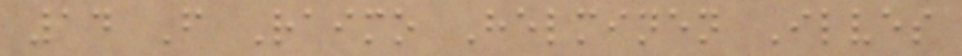14 F Raimo Helminen Ilves
